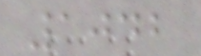1042
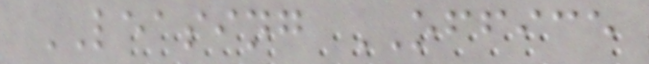LEASING OFFICE
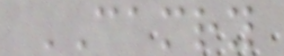CAMRY
